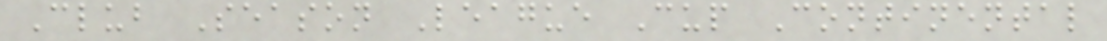Club Season League Cup Continental
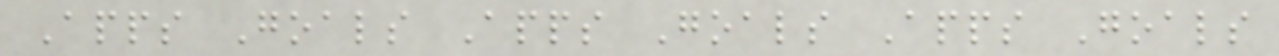Apps Goals Apps Goals Apps Goals
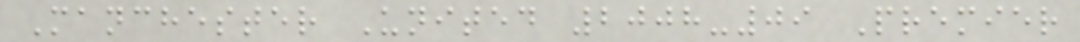Manchester United 2008-09 Premier
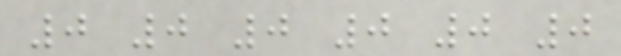0 0 0 0 0 0
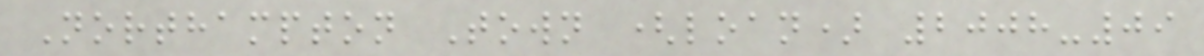Northampton Town (loan) 2008-09
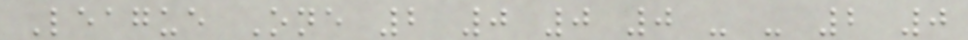League One 2 0 0 0 - - 2 0
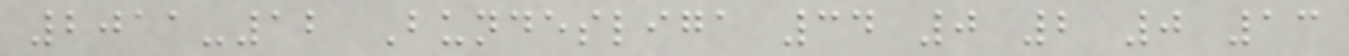2011-12 Bundesliga 34 0 2 0 13
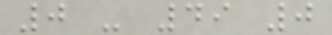0 - 49 0
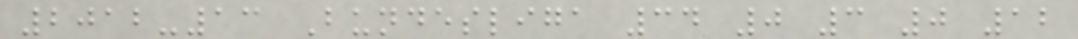2012-13 Bundesliga 34 0 3 0 12
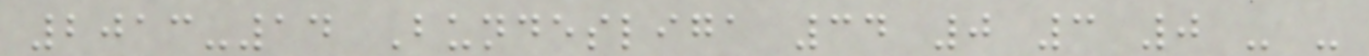2013-14 Bundesliga 34 0 3 0 - -
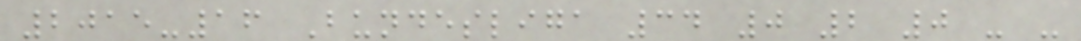2015-16 Bundesliga 34 0 2 0 - -
